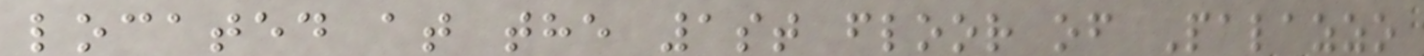located at the 1st floor of Palazzo
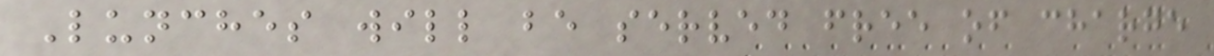Lunches will be served free of charge
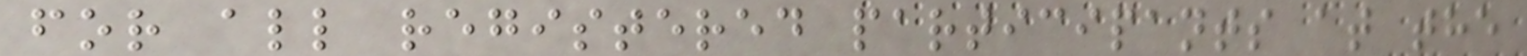for all registered participants at the
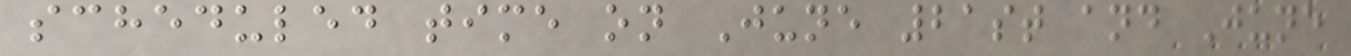scheduled time on June 21st and June
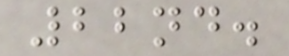22nd.
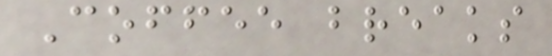Coffee breaks
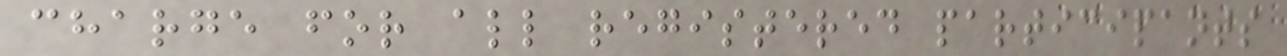charge for all registered participants
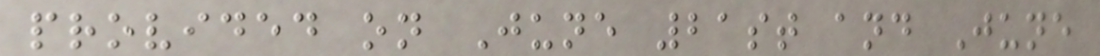provided on June 21st and June
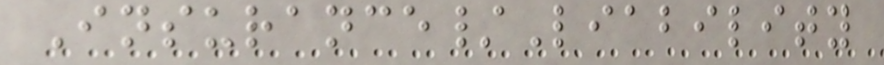Insurance/Liability
